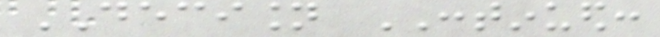DECISION CONTINUED:
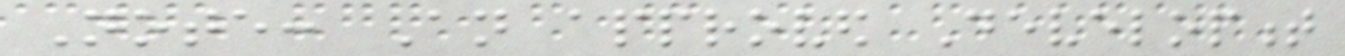Note: An approved Development
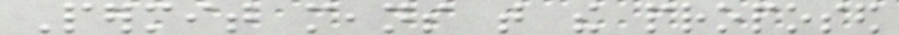Permit means that the proposed
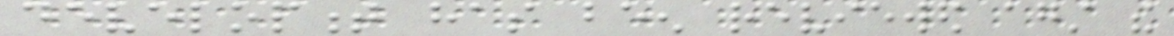development has been reviewed against the
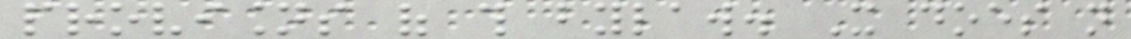provisions of this bylaw. It does not
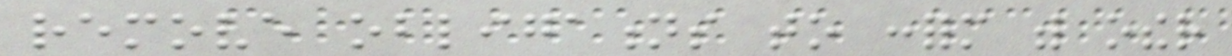remove obligations to conform with other
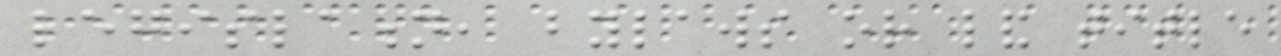legislation, bylaws or land title
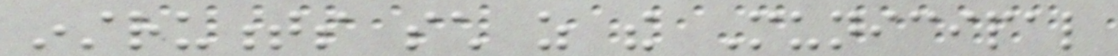instruments such as the Municipal
